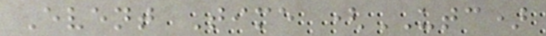Event Time (UTC)
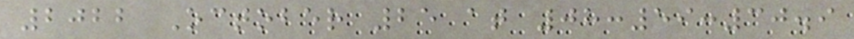2022 October 25 at 08:59:30.9
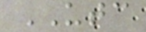UTC
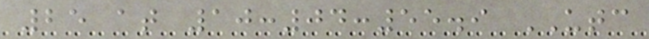25 at 10:04:55.9 UTC
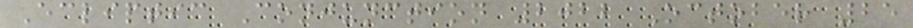Ecliptic Conjunction 2022 October 25
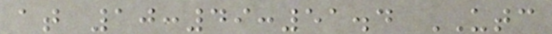at 10:49:51.4 UTC
